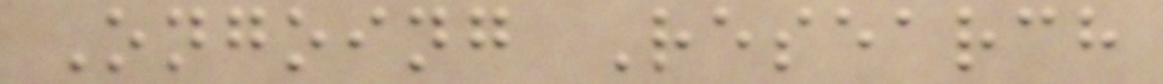Ongoing Research
